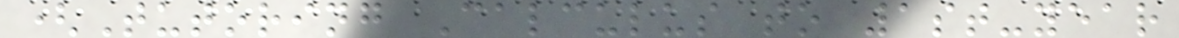(Tutoring Calculus to 1st-year
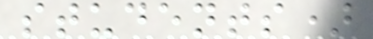students)
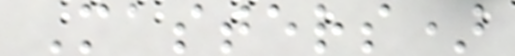Masters)
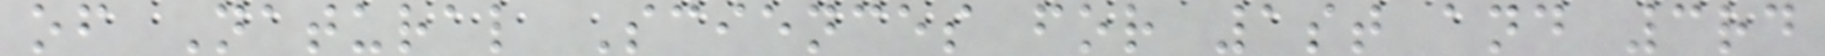of Natural Sciences for 1st and 3rd
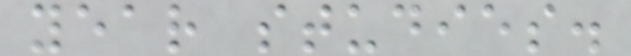year studies.
